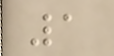1
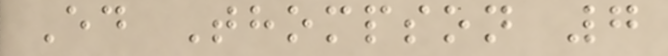Ed Thompson 7
